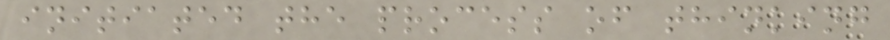initiated the process of thinking
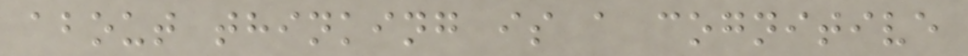about thinking is a cognitive
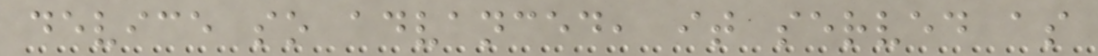device so advanced, it served as
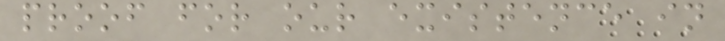proof for our existence in
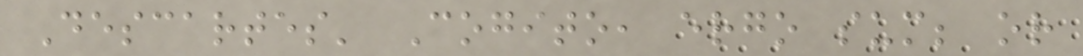Descartes' Cogito, ergo sum; or
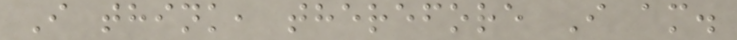I think, therefore I am.
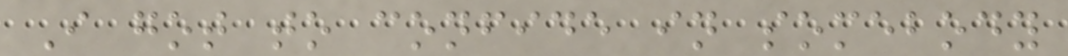I got to confide in somebody
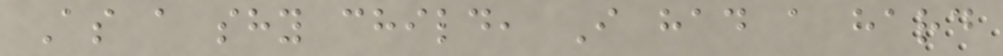As a shy child, I had a hard
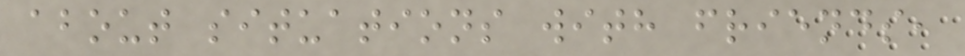about situations with friends,
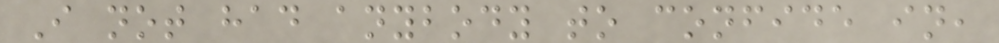I not had anybody to confide in,
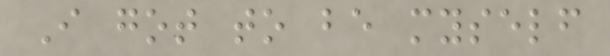I got to be myself
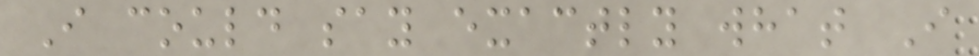I could say exactly what I
